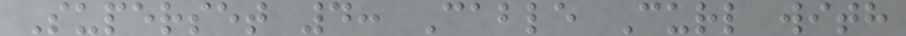Superset 4: Cable Curl with
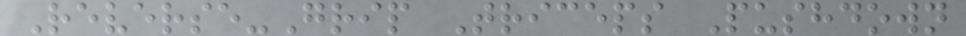Reverse-Grip Triceps Pushdown
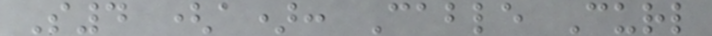S4 (a): Cable Curl
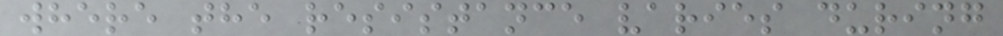where the resistance varies during
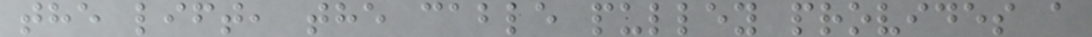the lift, the cable pulley provides a
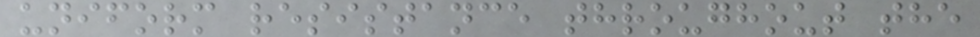uniform resistance throughout the
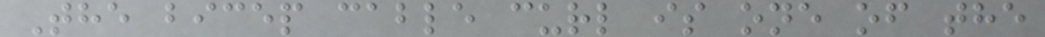The bicep cable curl is one of the
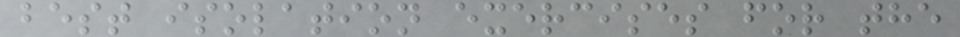best isolation exercises for the
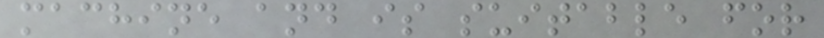machine and is suitable for
